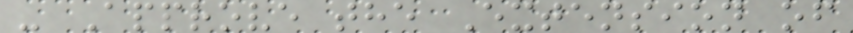- Approve the Extension of
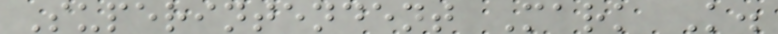Superintendent Mark K.
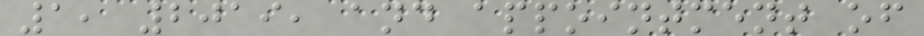1, 2019, and appointment of
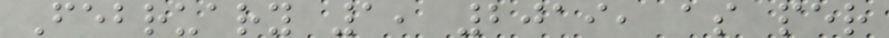February 1, 2019, as per
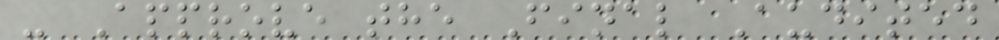- Approve the Final Audited
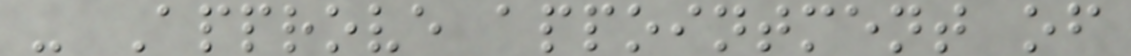- Approve appointment of
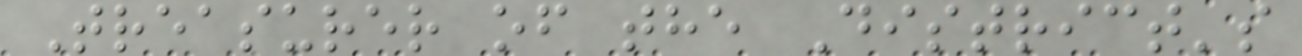Treasurer of the District's
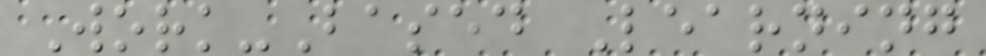Work-Based Learning
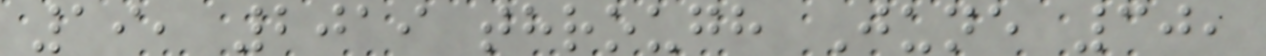19, 2019 through June 30,
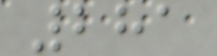281
